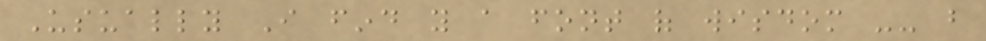Usually I find you a font of wisdom -- but
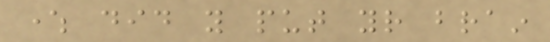where did you put your brain
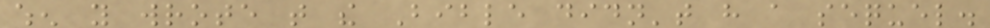when you wrote that the Bible didn't have a sequel.
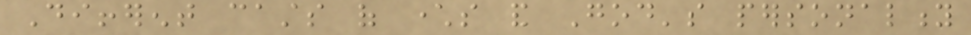Different casts of characters and God's personality
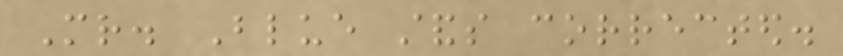Mr. Blue stands corrected.
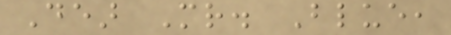Dear Mr. Blue,
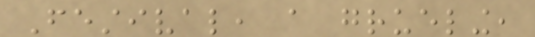Festival, a grueling,
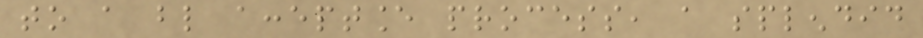to a blind acceptance process, a splendid
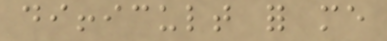difficult for me
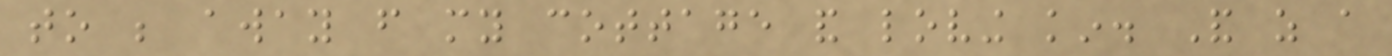to be away from my cottage and loving kin. And as a
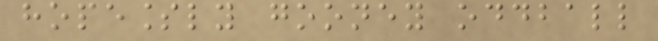hopelessly gooney oddball
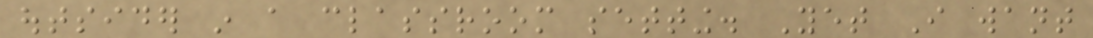outsider in a classroom setting. Yet I want
